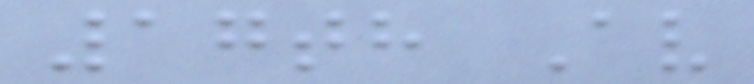17th Av
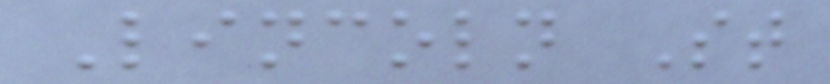Lincoln St
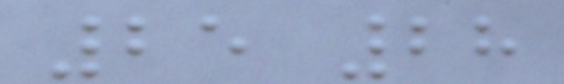25 28
